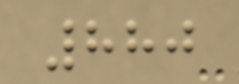880
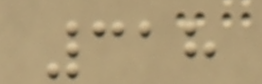318
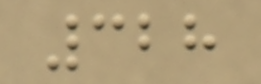328
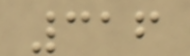316
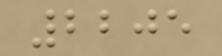2205
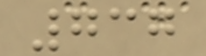737
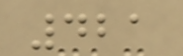421
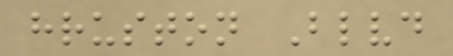hruston Blvd
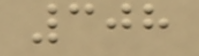308
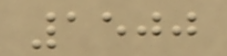1500
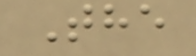The
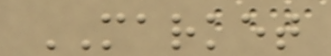MARKET
